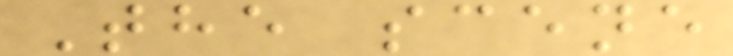The scene
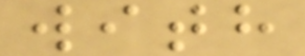with
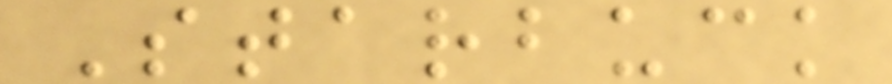Starbuck
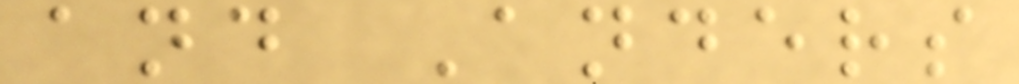and Anders
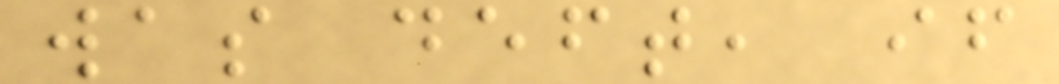was deft, if
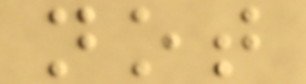not
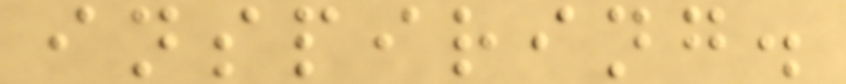inspiring.
